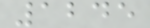1245
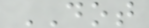DOT
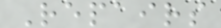Repairs
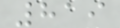819
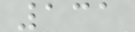131
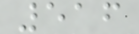516
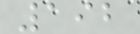192
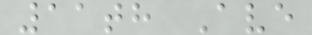11th Ave
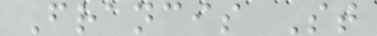Francis St
